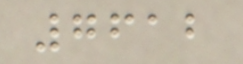7612
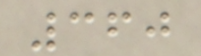360
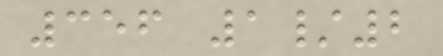356 1/2
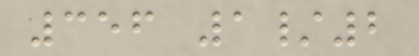356 1/2
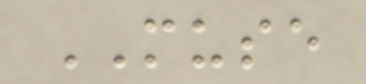MUSE
